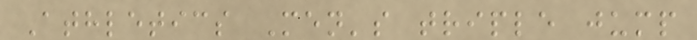Athletics Men's triple jump
